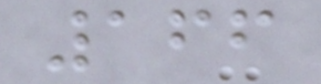166
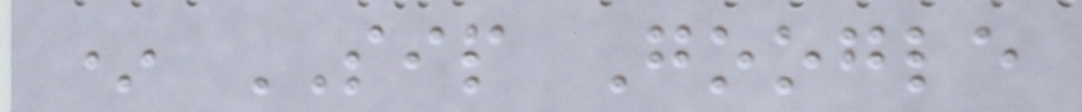* SIP Google
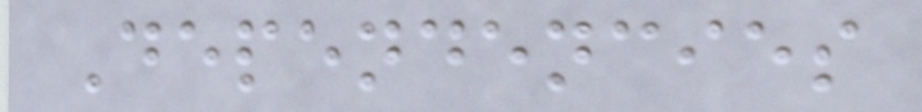Dependencies
